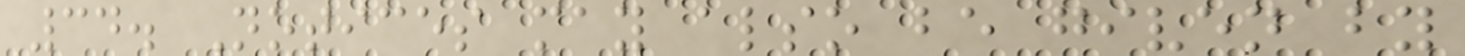34. Notices may also be given by
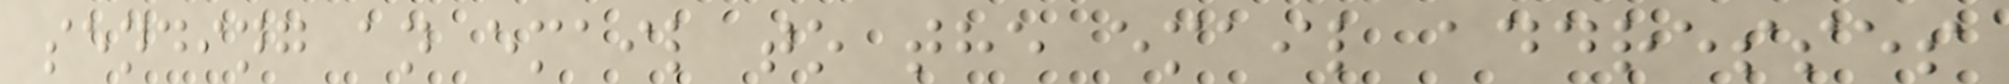sending an email to the email addresses
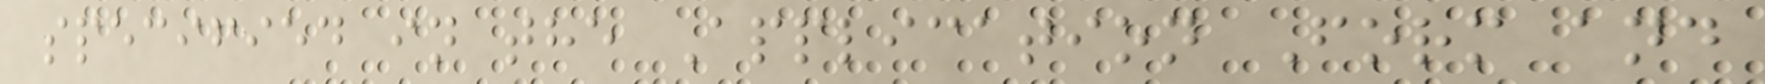specified in the Application Form and
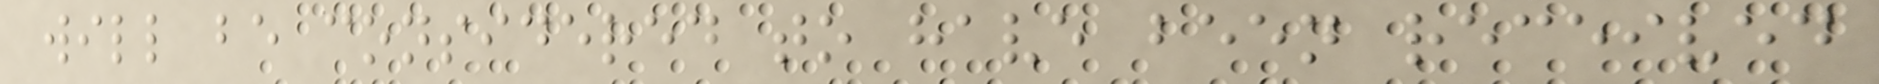will be considered to have been received
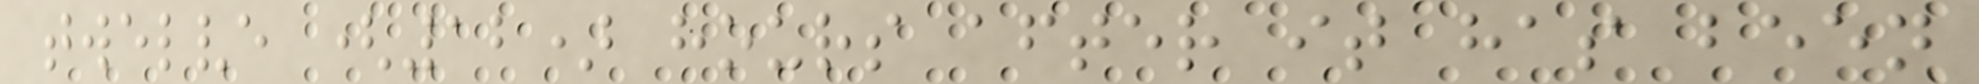twelve (12) hours after it has been
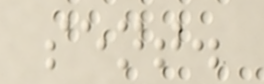sent.
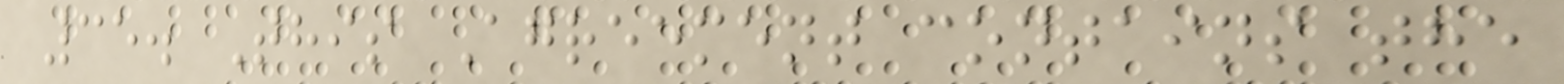35. This Agreement contains the
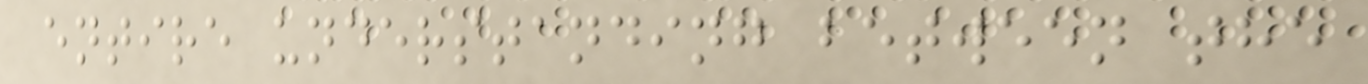entire understanding between the
